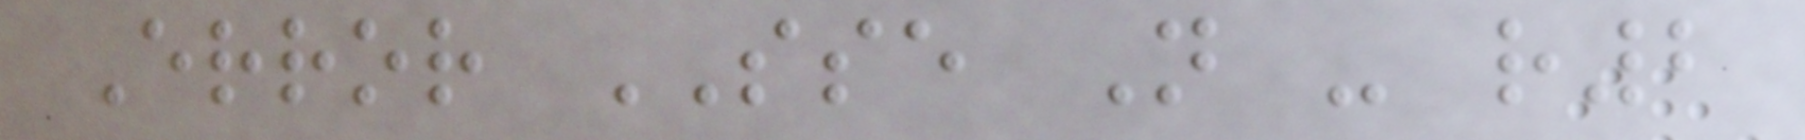Error SSE N - r2
